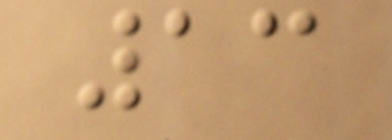13
